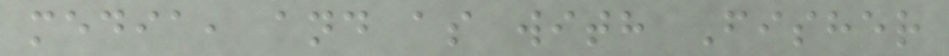media, and as with Fisher
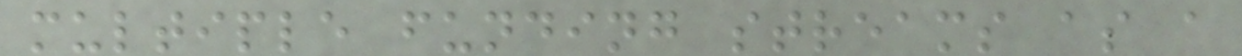multiple funding streams as a
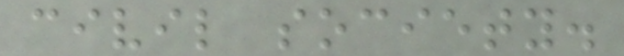civil society.
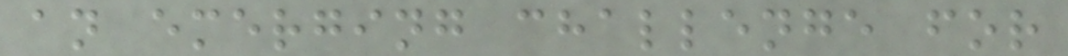an emerging challenge for
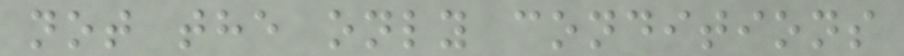not the only conditions
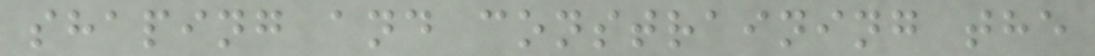shaping and constraining the
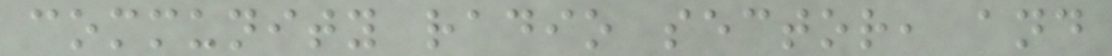community radio sector, and
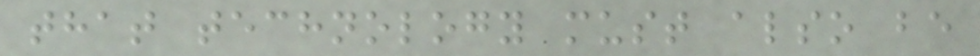that technology must also be
